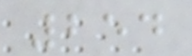254
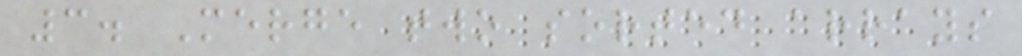3. Merge two sorted arrays
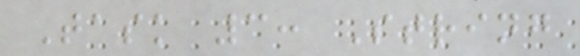Task 3: String
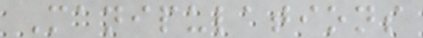Manipulations
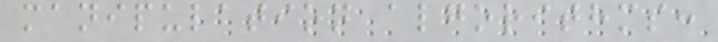manipulation algorithms:
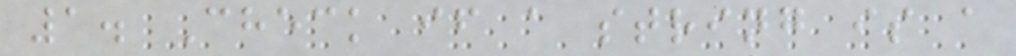1. Check if a string is a
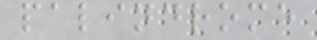palindrome
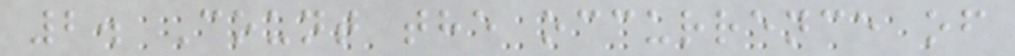2. Count the occurrence of
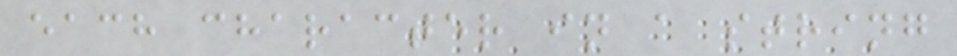each character in a string
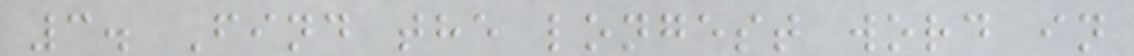3. Find the longest word in
